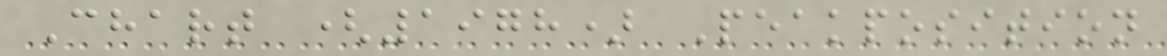Chart (1978) Peakposition
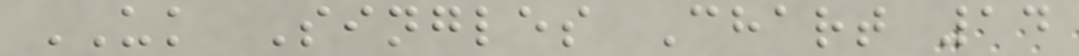UK Singles Chart 14
